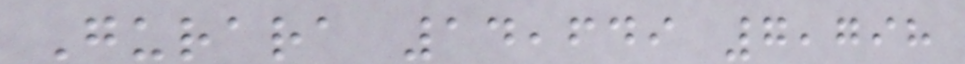Gurara 14,649 7,798
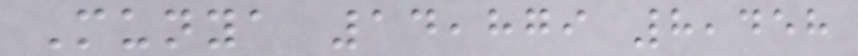Munya 14,879 8,458
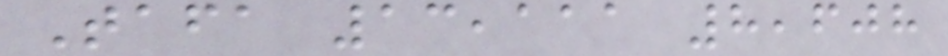Tafa 13,111 8,608
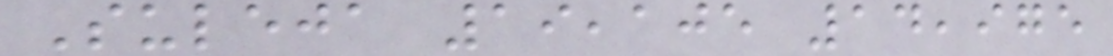Suleja 19,105 14,975
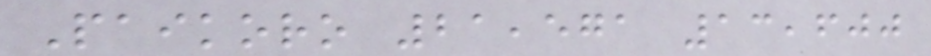Paikoro 21,571 13,600
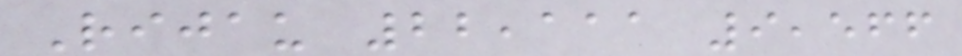Rijau 22,111 9,566
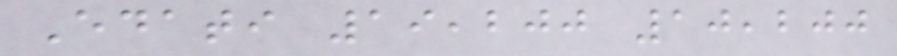Edati 19,200 10,200
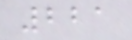221
